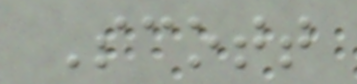Scott
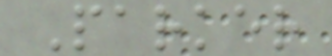Parker
